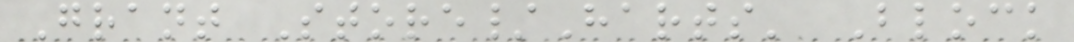Grant Store/Harts' Block
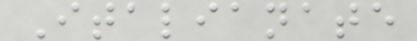Italianate
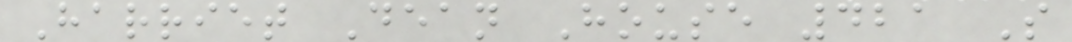Harriet Dean House 421 S
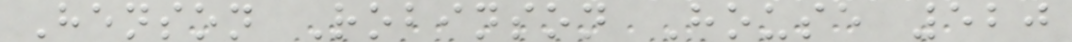Henson Robinson House 520
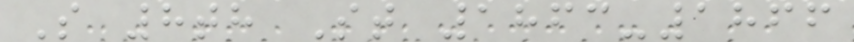S 8th St 1863-1866
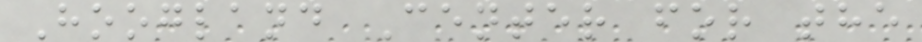Hoogland Center for the
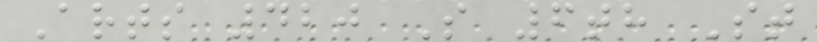Arts 420 S 6th St
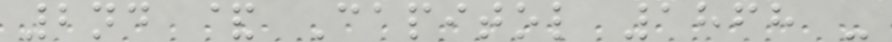2nd & Capitol 1868 -
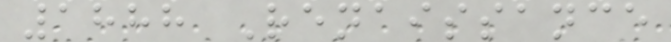1888 Renaissance
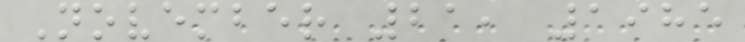November 21, 1985
